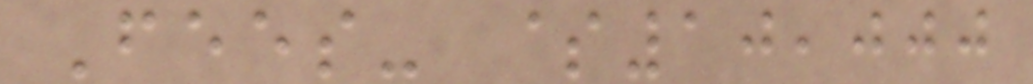Fees- $10,000
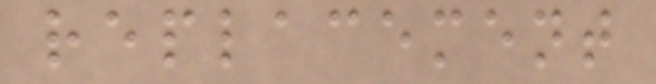replacement
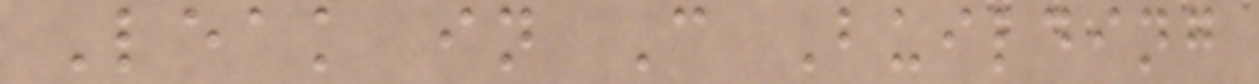Leak in C Building
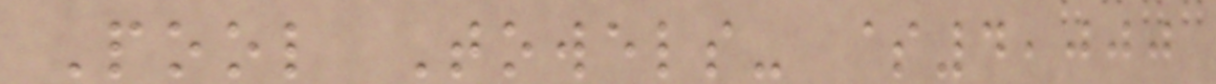Pool Towels- $4,000
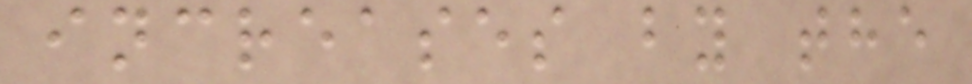increases by the
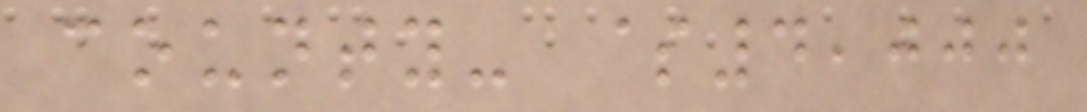county- $4,000
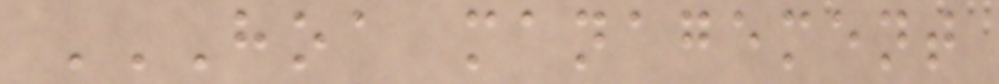HOA MANAGEMENT
